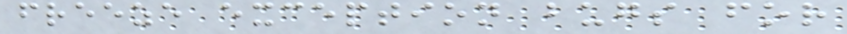freeze exception bugs for
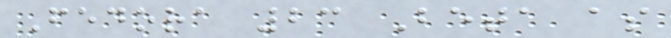Fedora 23 Beta as
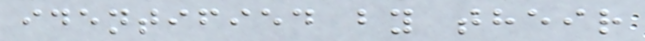identified by their
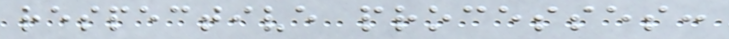respective processes:
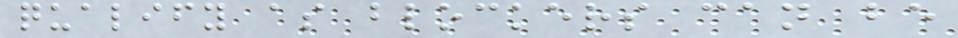qualify as blockers can be
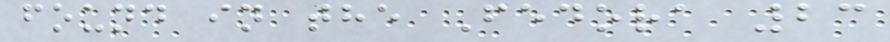found in the Fedora 23
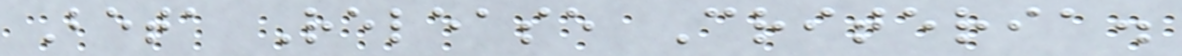Beta Release Criteria.
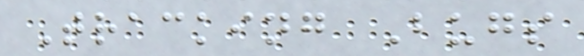Tracking Bugs
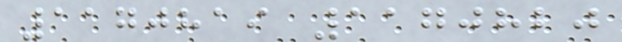1170819 1170820
